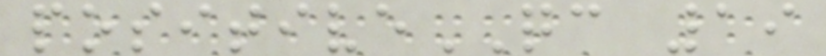positiveQC 19
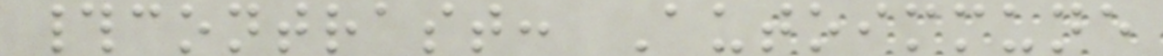#contrast: Autoimmune
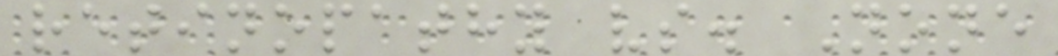retinopathy vs. None
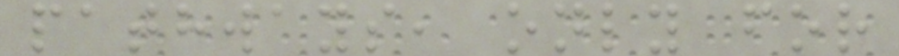pathways, only for
